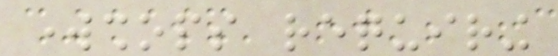workshops requiring
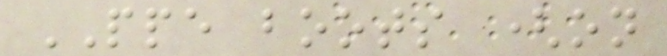PPE boots (on
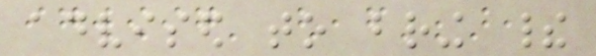advised to bring their
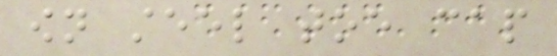own steel toe cap
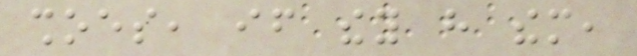shoes, if they have them,
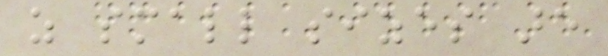as small sizes are
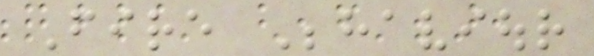Fire Behaviour
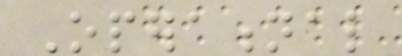Operational
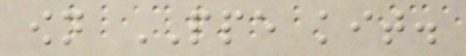own PPE kit.
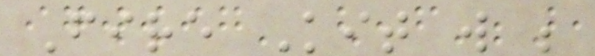Fire Kit will be
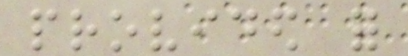provided for
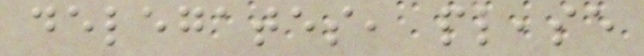delegates, please
